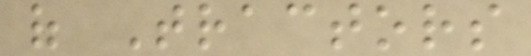of Tractors
